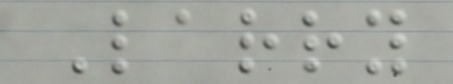Larry
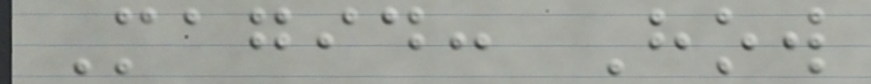Magid: How
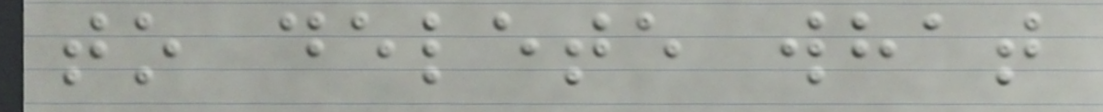to delete what
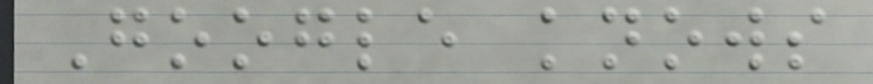Google knows
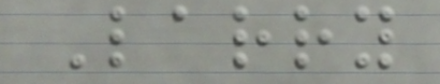Larry
